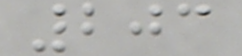203
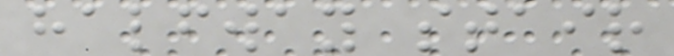halfway stair
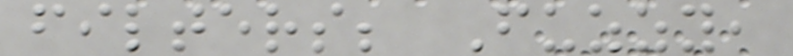filters; Fuzzy,
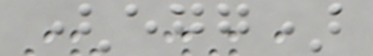(egg)
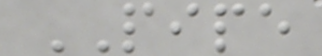PIPE
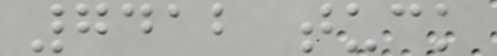7412 tuck
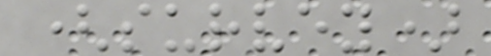(survey)
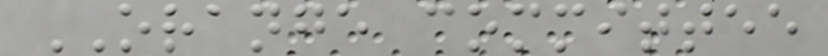ORANGE committee
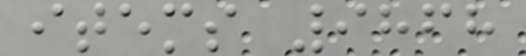items 9868
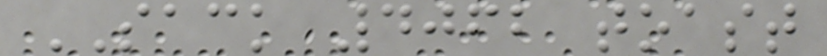SACK 4062 toast
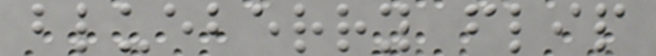blueberry flip
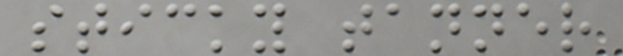sticky tanner
